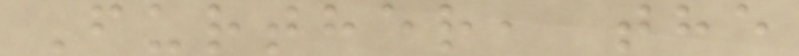Further, the
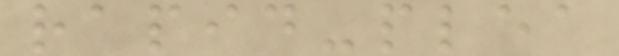rapid-plea
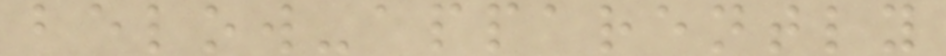below-apparently
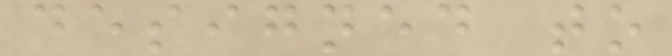designed to
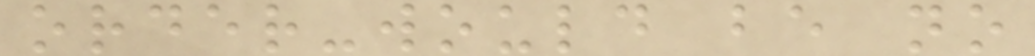order-would be no
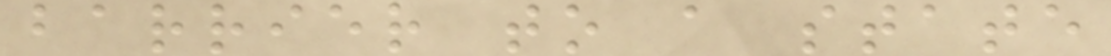barrier to a state
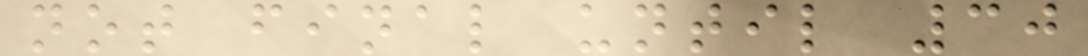not final until 30
